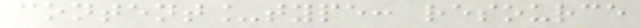content_type: resource
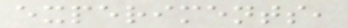experiments,
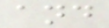and
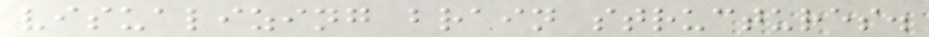visualizing brain structures.
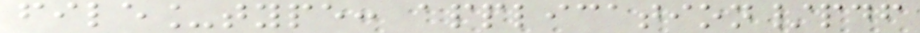file_type: application/pdf
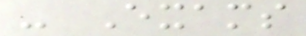- Exams
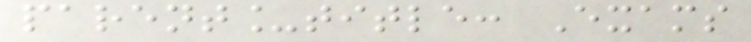parent_title: Exams
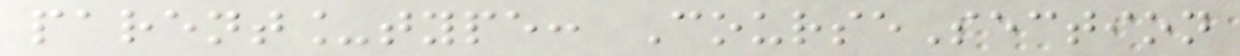parent_type: CourseSection
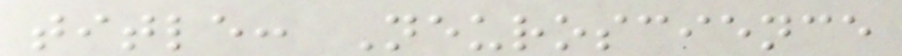title: Neuroscience
